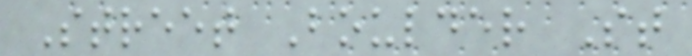Street Boulder St
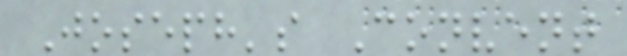Joseph's Convent
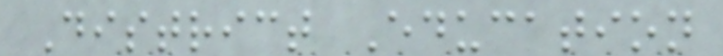District Education
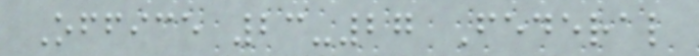Office 23-27 Federal
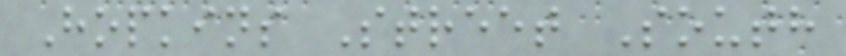Hopkins Street South
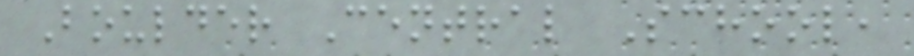Boulder Central School,
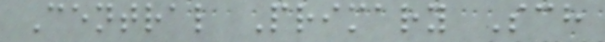Central Primary Sch
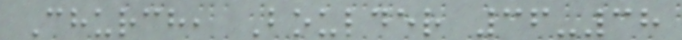Church, Boulder 36-38
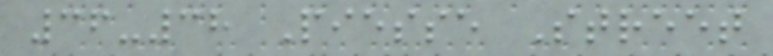36-38 Piesse Street
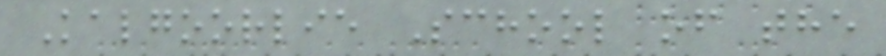Kalgoorlie School of the
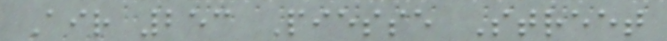Air 253 Piesse Street
